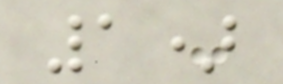1)
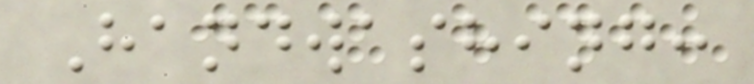Handwashing:
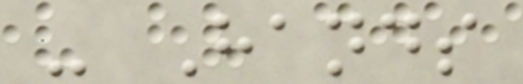- Hands
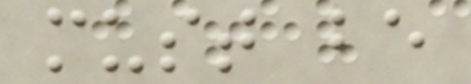must be
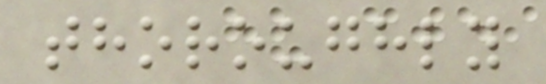thoroughly
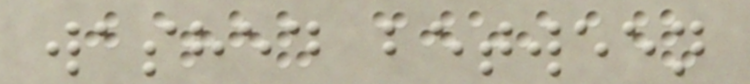washed between
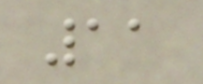11
